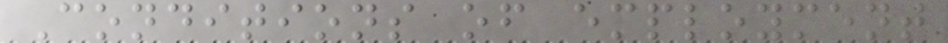Conditions of employment
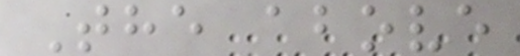The above
